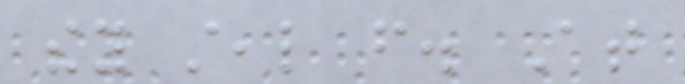they steal from. At
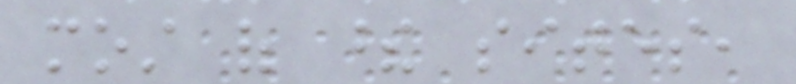most of these sites,
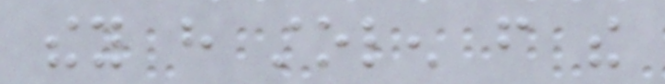they have stolen from the
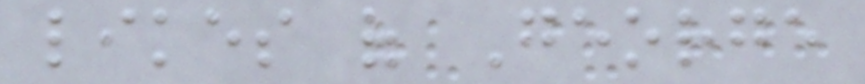likes of George
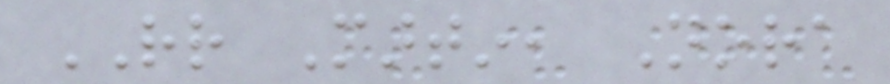RR Martin, Nora
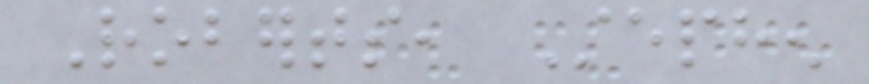Roberts, Stephen
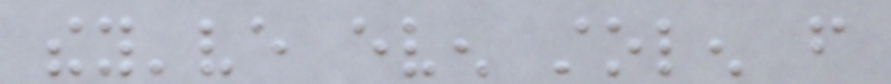they've even stolen from
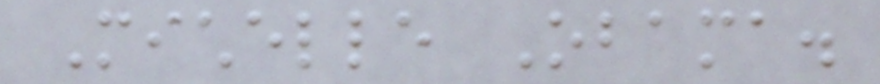Michelle Obama.
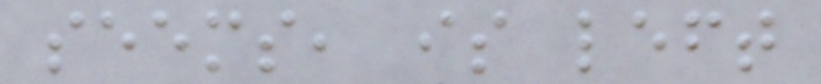seems, is left
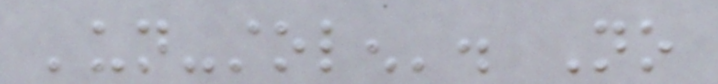'un-stolen'. No
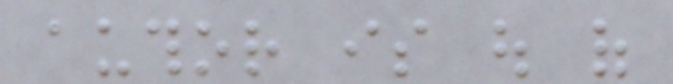author is out of
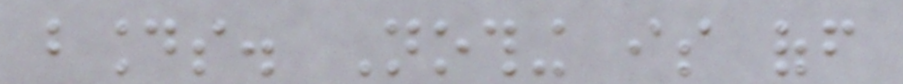bounds. Nothing is off
